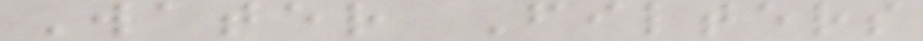Water Filters
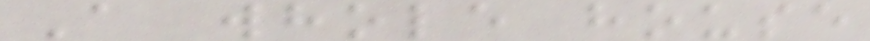A whole house
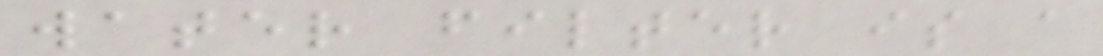water filter is a
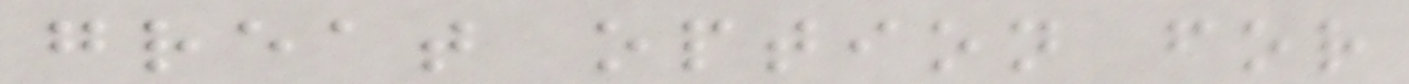great option for
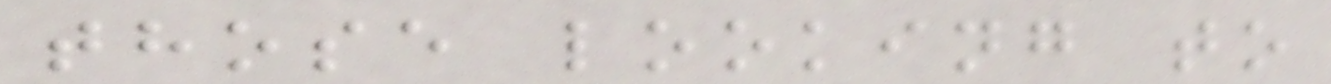those looking to
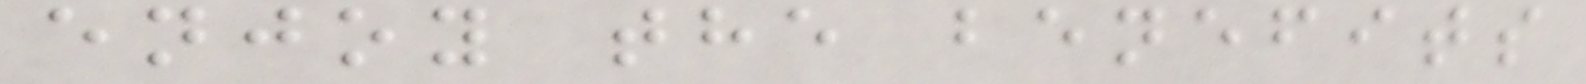enjoy the benefits
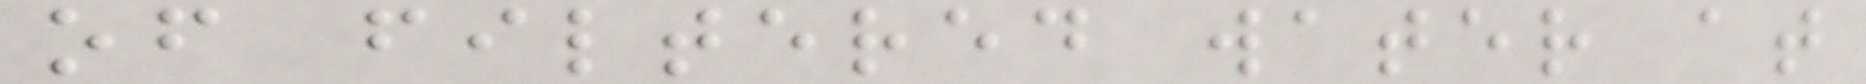of filtered water at
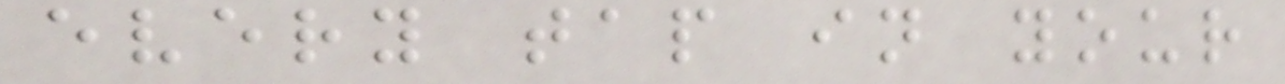every tap in your
